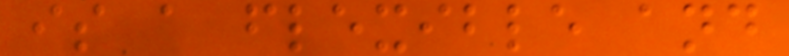is a flexible and
